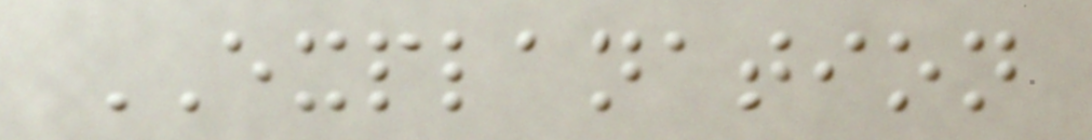EXPLANATION
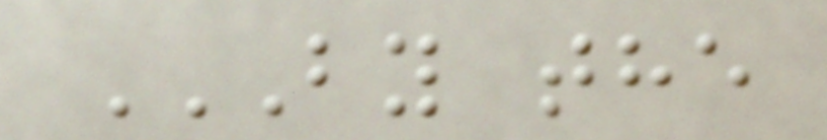BY THE
